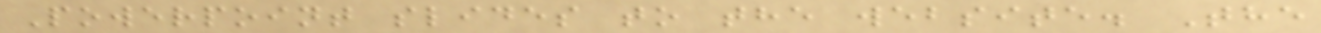Powerpoint slides to the website. The
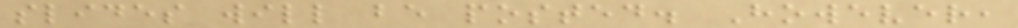slides will be posted. However,
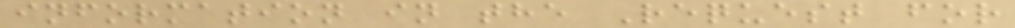information in the Request for
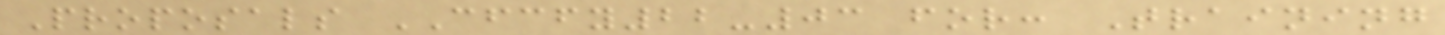Proposals CFCFY22-03 for: Training
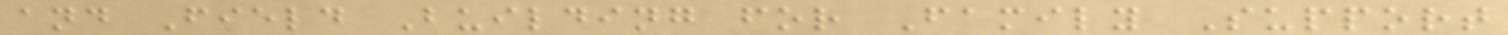and Field Building for Family Support
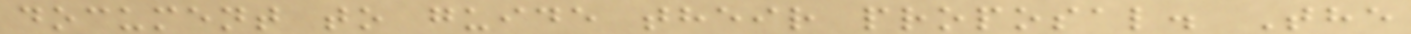document to guide their proposal. The
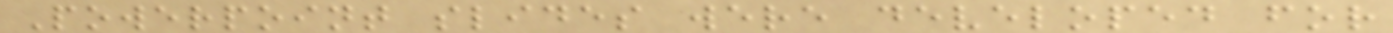Powerpoint slides were developed for
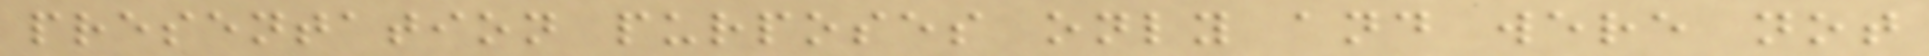presentation purposes only and were not
